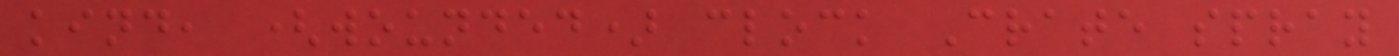kind, (wounded) clock Crate spray
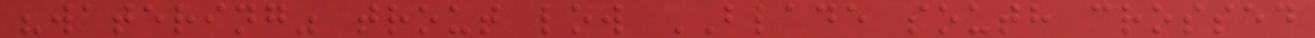"watering" trout low BLADE south crossed
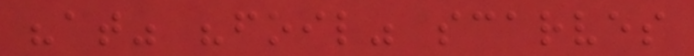"at" "foil" scarves
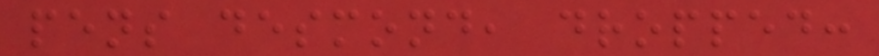pens desmond, dropped:
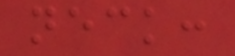neck:
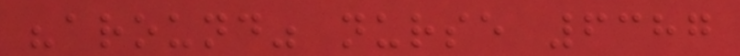"around" nurse 6387
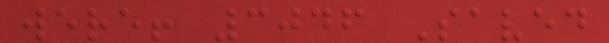were! 3046 Saved
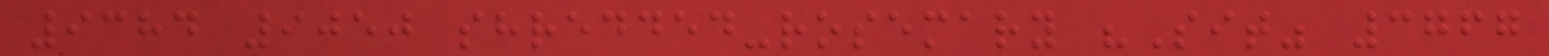9384 9050 shredded-rosemary "Sit" 3767
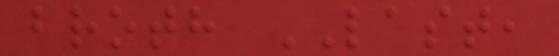broth LAST,
